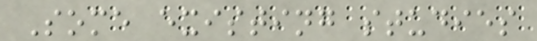Some existing studies
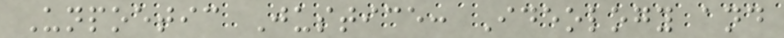Unpoetic Justice: Ideology and
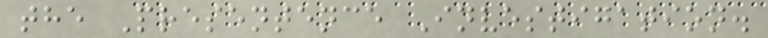the Presentence Investigation.
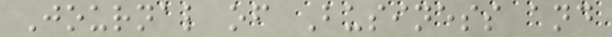Journal of Business and
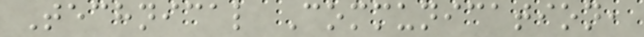Technical Communication,
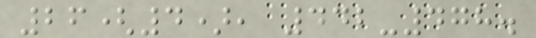26(4), 442-478.
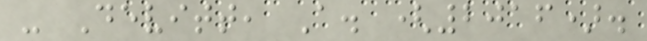- Devitt, A. (2016).
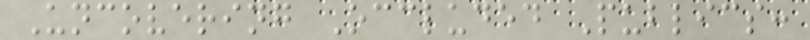Uncovering Occluded Publics:
